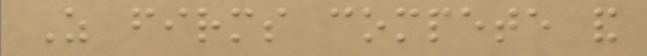As firms compete and
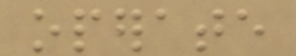operate
